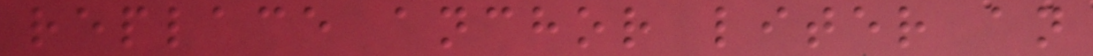replace anchor liter an
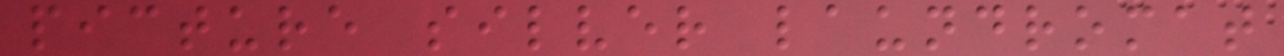picture silver laundromat
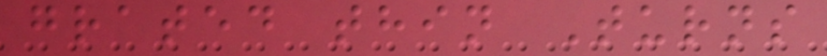grated thin Turns
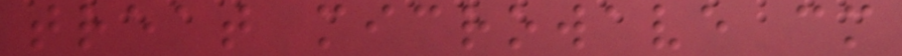treat microwave cm
